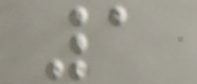1
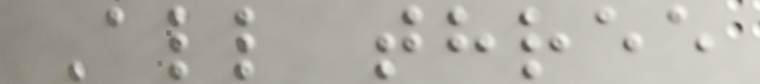All three
